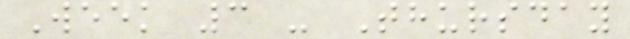Week 3 - Thursday
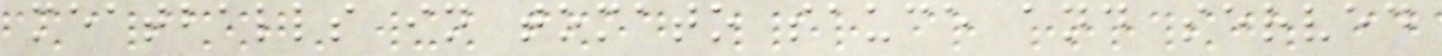meatballs in tomato sauce and served
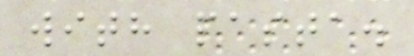with pasta.
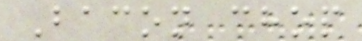Bacon chop
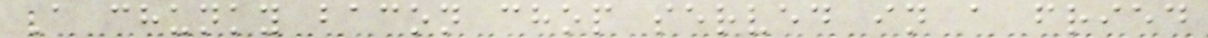A chunky bacon chop served in a fried
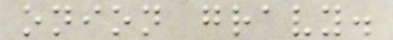onion gravy.
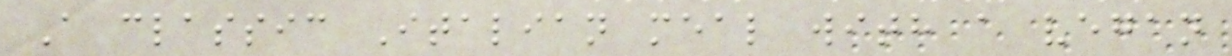A classic Italian meal with a vegan
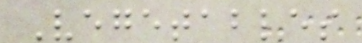Vegetables
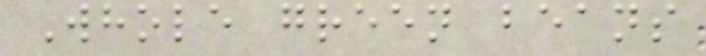Whole green beans
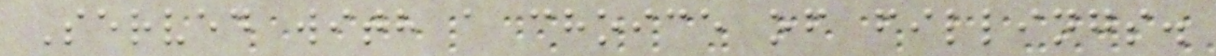Served with a choice of fillings.
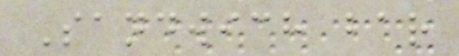Sandwich bar
